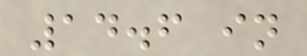14.6 in
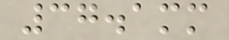37.1mm
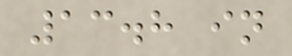13.8 in
